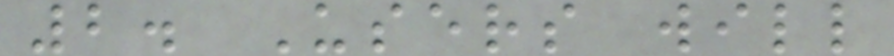2. Users will
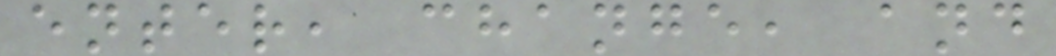enter, change, and
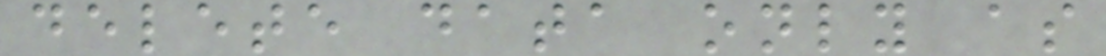delete data only as
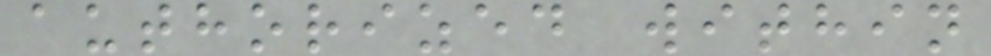authorized within
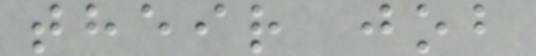their job
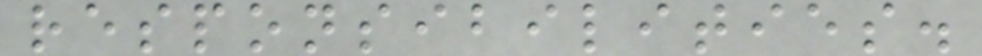responsibilities.
